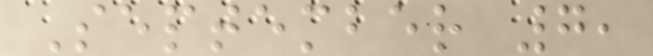September 7,
